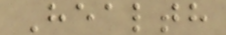Health
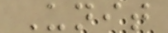Unit
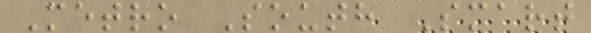Metro South Smart
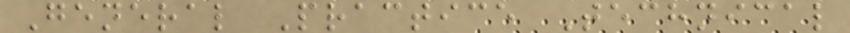General Practice Technical
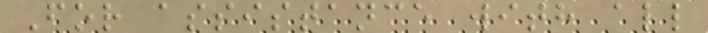For assistance with all
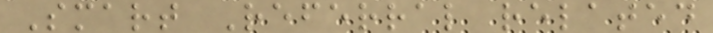Smart Referral related
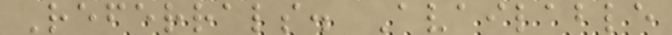Referrals. Available
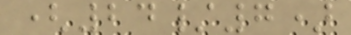(24/7)
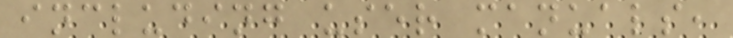including user manuals,
